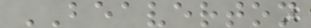BEAVERTON
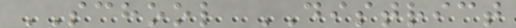SCHOOL DISTRICT
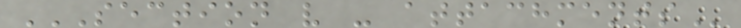SECTION V - ATTACHMENTS
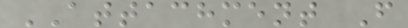ATTACHMENT F
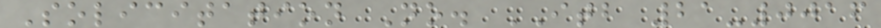Solicitation No. ITB 21-0016
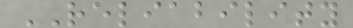RELIABILITY
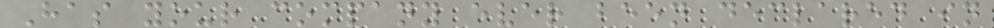Has your company ever been declared in
